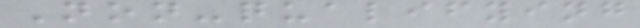Non-qualifying
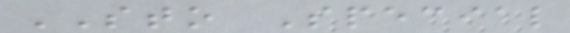STO Special
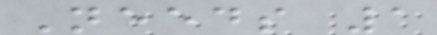Needs 1
